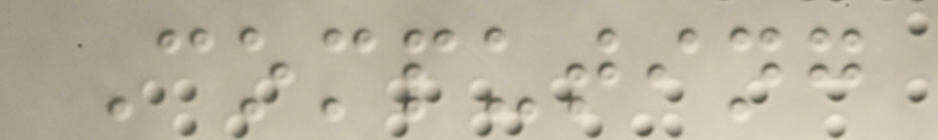Computing
